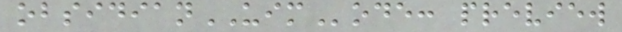obsidianUIMode: preview
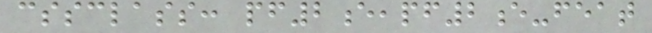cssclass: pf2e,pf2e-feat
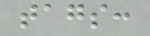tags:
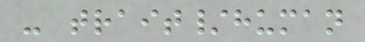- trait/human
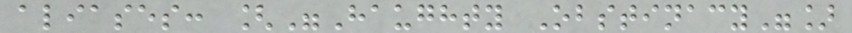aliases: ["Haughty Obstinacy"]
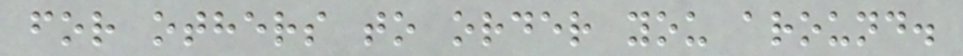for others to order you around.
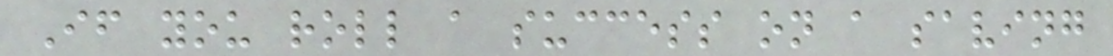If you roll a success on a saving
